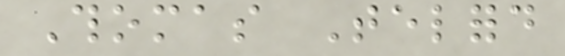Thomas Telford
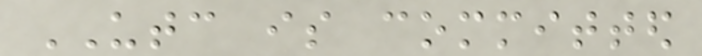UTC is committed
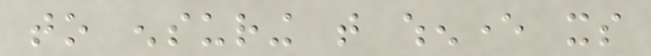to ensuring that whenever its
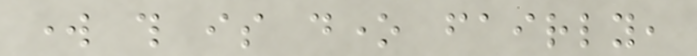work this is done fairly,
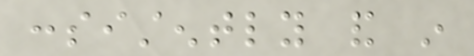consistently and in
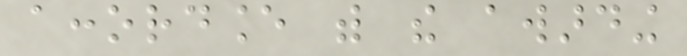accordance with the awarding
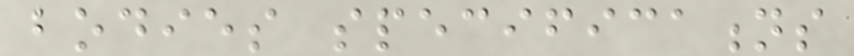bodies specifications
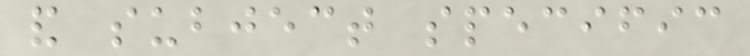and subject specific
